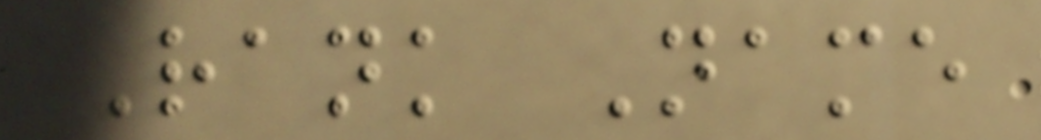Rank Name
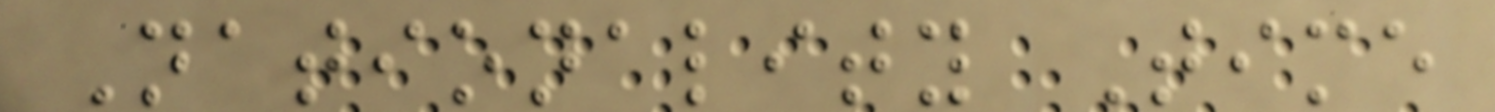Nationality Time
